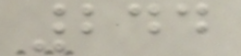244
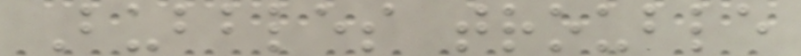Bubbles trouble
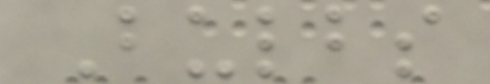Bulbs
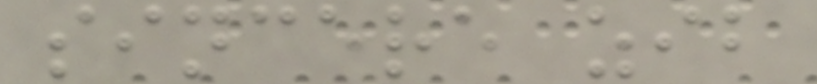sincere zib
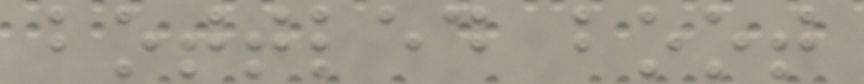bottled boot
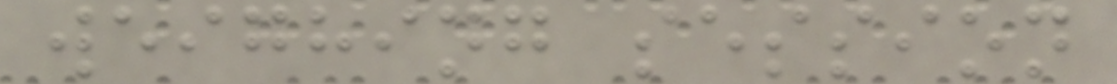weighing session
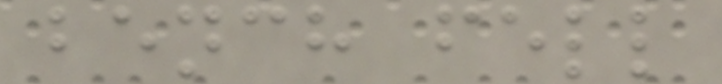bench fell
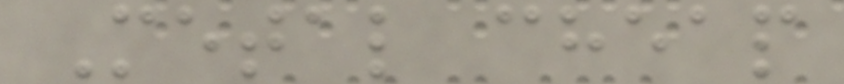Metal cheap
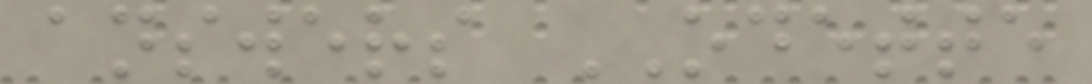answers ODETTE
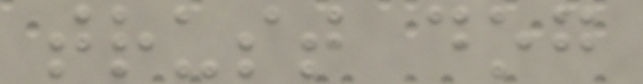trust dog
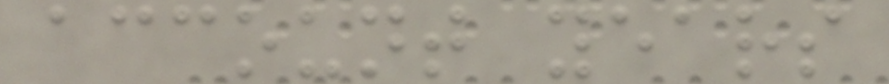account years
